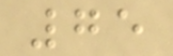75
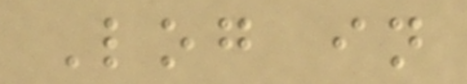Log in
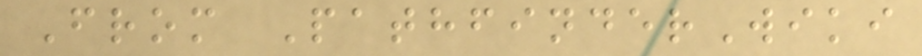From PathfinderWiki
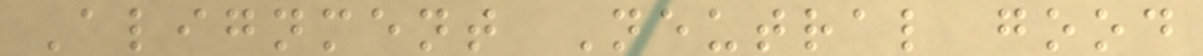Alignment Neutral good
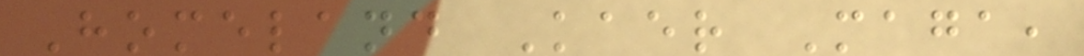Homeland Kaer Maga,
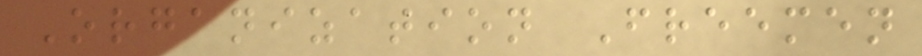Organization Freemen
